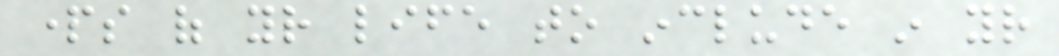parts of your life to include in your
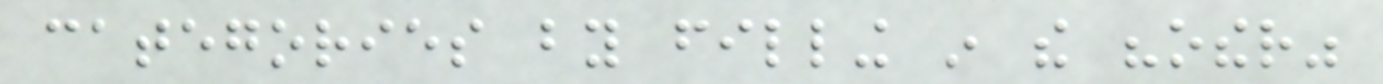categories by filling in the "other"
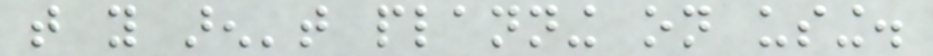that you aren't planning on using.
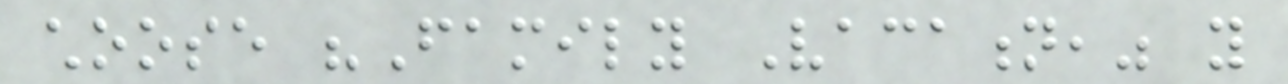choose "Family Vacation," you
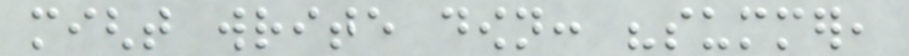might write down: "summer,
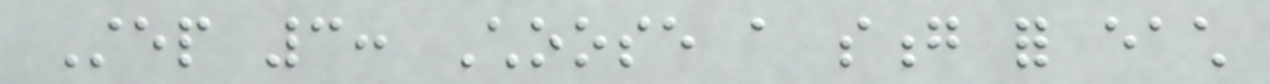Step 3: Choose a song for each
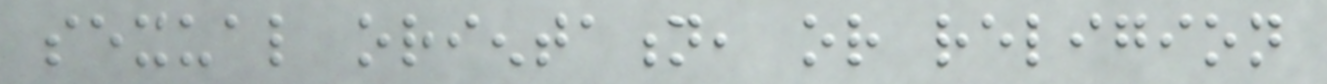sexual orientation, or religion
